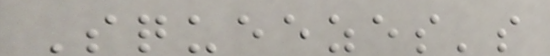Squeezes's
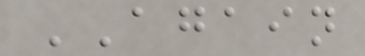AGAIN
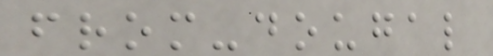from-dougal
